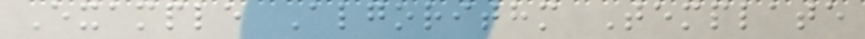Example Algorithm Template
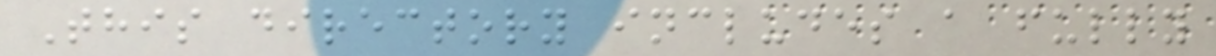This directory includes a fully
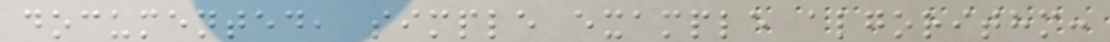documented, simple example algorithm:
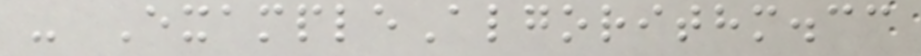- ExampleAlgorithm.cc
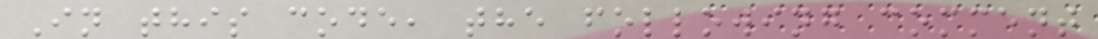In this code, the following comment
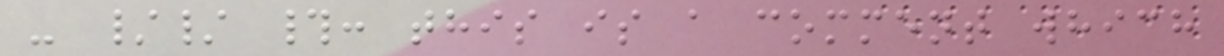- // #: this is a comment which
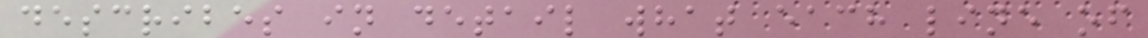describes in detail what each line of
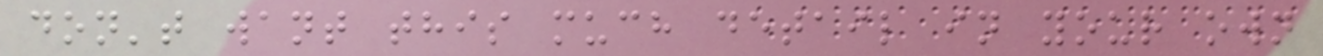don't want this much detail in your own
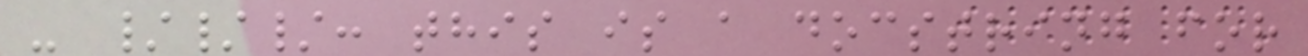- ///: this is a docstring for
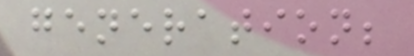generation;
